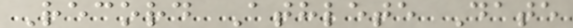Record Athlete Date
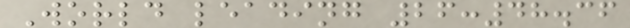World leading 26:48.36
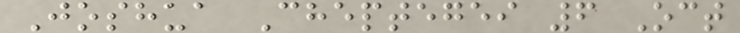Joshua Cheptegei 6 Oct
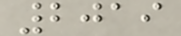2019
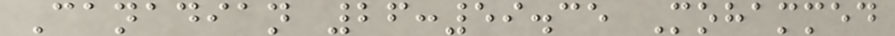Canadian 26:59.35 Mohammed
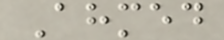Ahmed
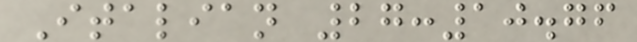Italian 27:10.76
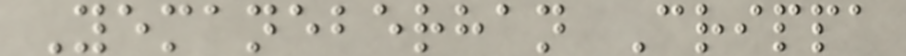Yemaneberhan Crippa
